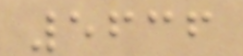5636
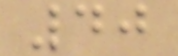40
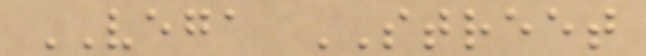VEGA STREET
